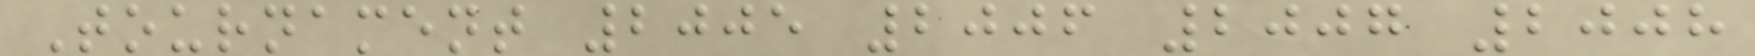Tournament 2005 2006 2007 2008
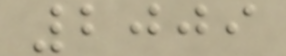2009
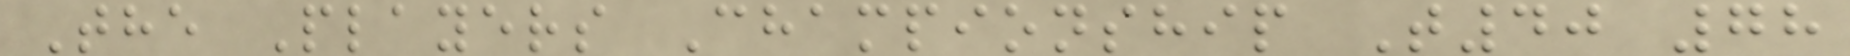The Players Championship T40 78
